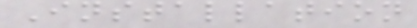Installation
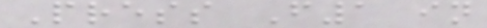Press F1 in
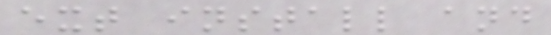ext install and
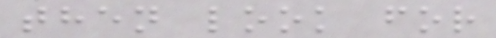then look for
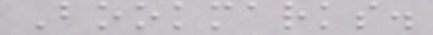Bookmarks.
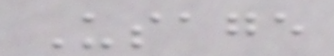Usage
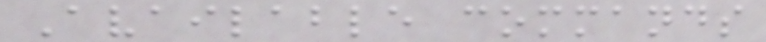Available commands
